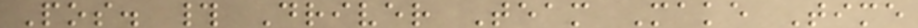Pos. # Driver Team Make Time
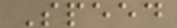Speed
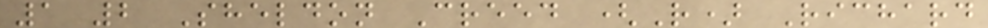1 2 Sheldon Creed (R) Richard
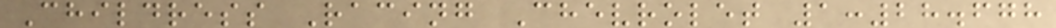Childress Racing Chevrolet 1:28.678
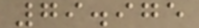79.975
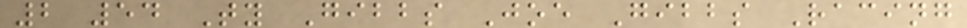2 54 Ty Gibbs Joe Gibbs Racing
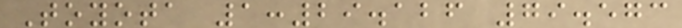Toyota 1:29.126 79.573
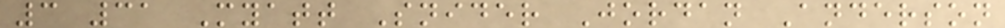3 31 Myatt Snider Jordan Anderson
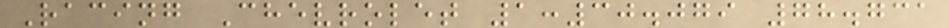Racing Chevrolet 1:30.079 78.731
